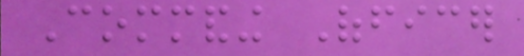Commanding Officer
